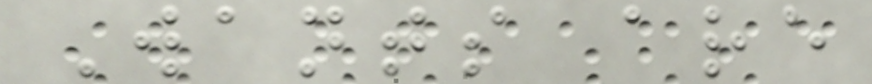Wants are
